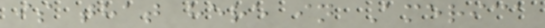is that here in America
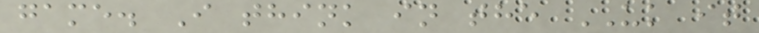game. I think in the UK it
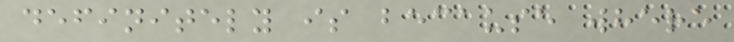definitely is because where
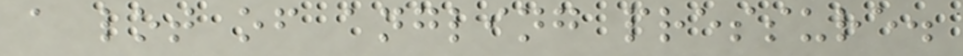a lot of angling pressure.
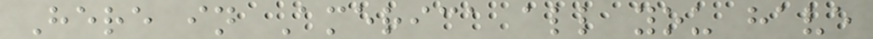Here in America all you have
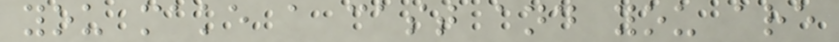you make a cast and you are
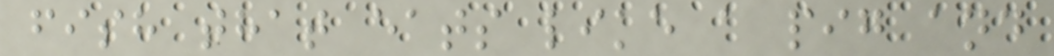fish that eats like a pig and
